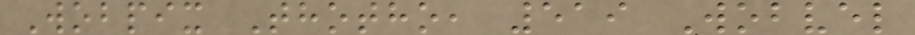Wobpix Thotho, 519 Wobvel
